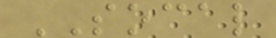SOCAL
